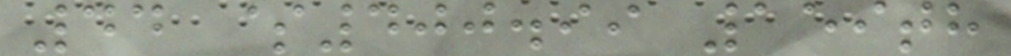44 $400.99 159th
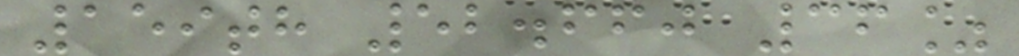159th 52.660 36%
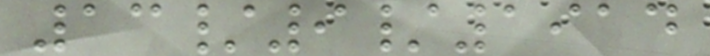13/9/1914
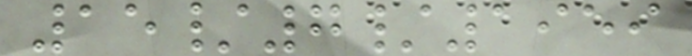15/7/1959
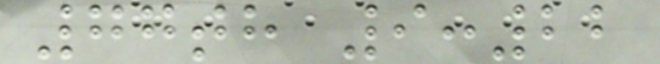77th 9:22
